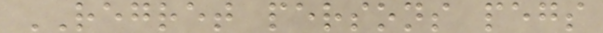REGRET persons pegs
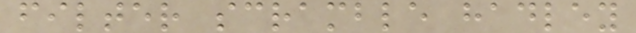filter scramble hadley
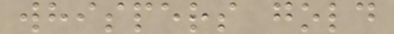whispers gold
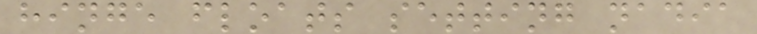hinge floats setting nadia
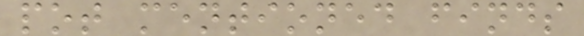pot mentioned finds
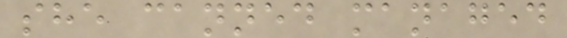she canned managed
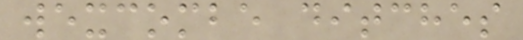wexcombe ditches
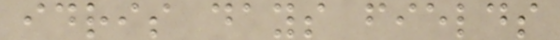idris days fields
